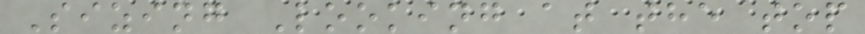Sizing Looking at the top
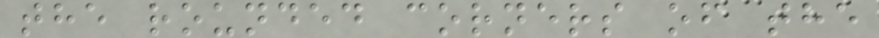the rounded corners of the
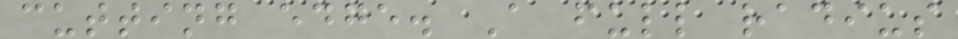cutting edge. A full radius
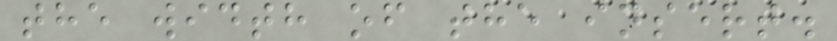the width of the insert.
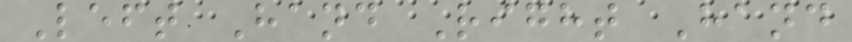Left Hand Right Hand
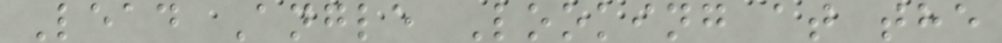Lead Angle Looking at the
